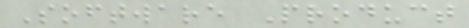Software Product
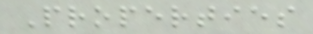Properties
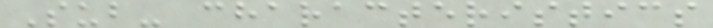Sub- characteristics
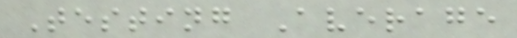Testing Average
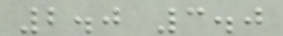2.0 3.0
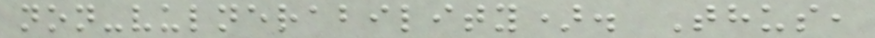non-vulnerability). Thus,
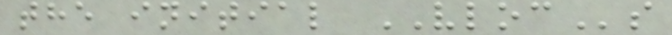the initial VLOCs
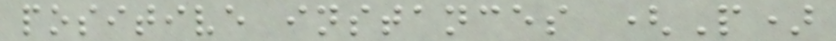positive instances (P)
